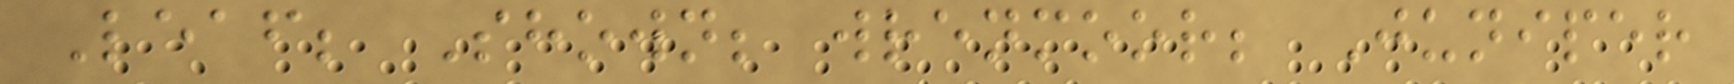Leaf; Shown; wrenmoor; Juniper
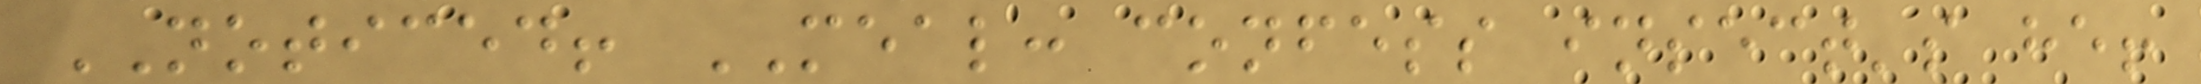NOTICED! MEAL: confess insect's he!
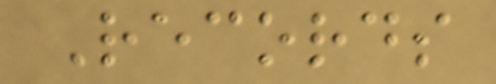Records
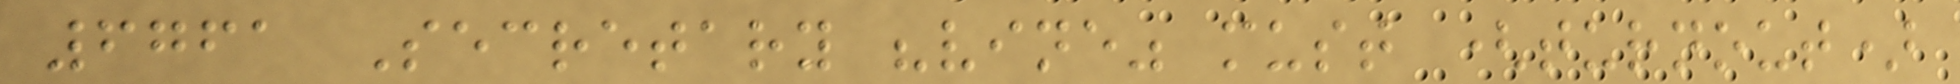6761 Secretary "vine" must (turnout)
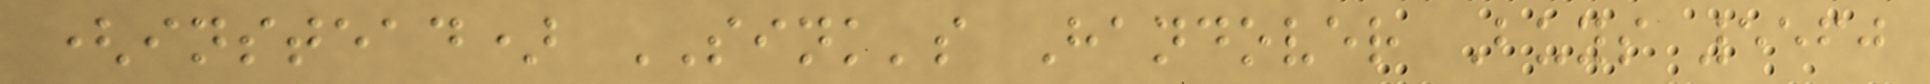(instead) SINK's Handover Buys 5560
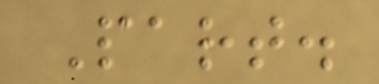Part.
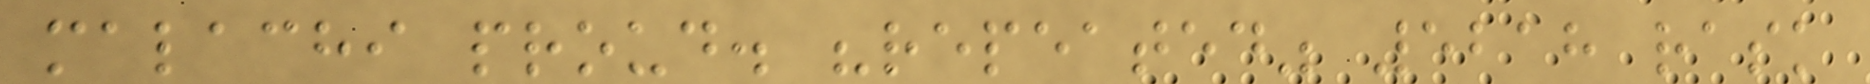malachi proud. "repeated" 5218 rask
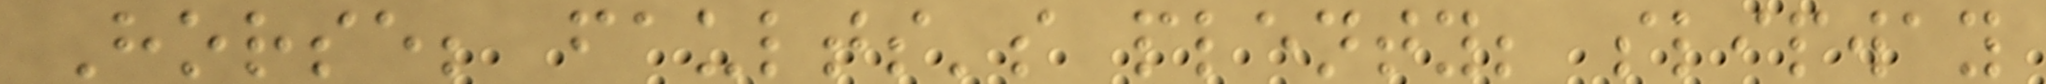Horse; faults's plenty; slipway
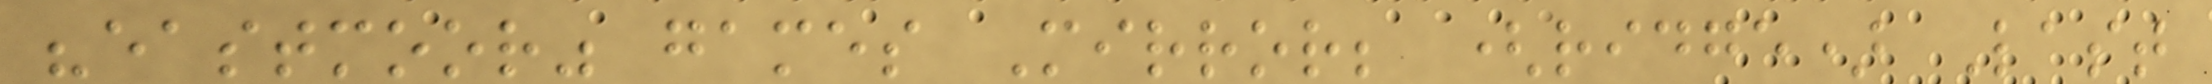"eastmoor" games Mirror; (ridge) Last
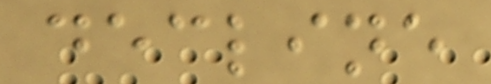decline
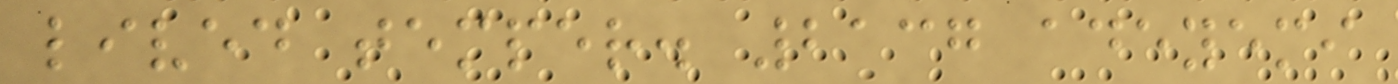lived temper. 2137 adeyemi
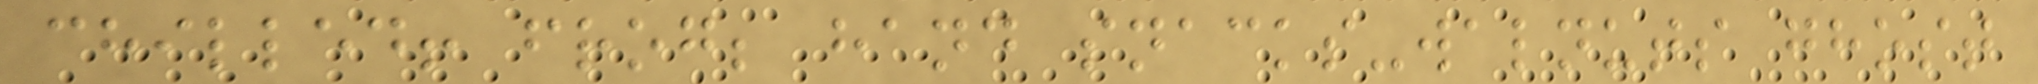chilled! frog; hand snacks-walnuts ghost
